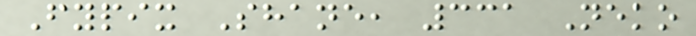Fypix Shane, 331 Neko
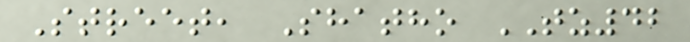Street, Shatho TZ42
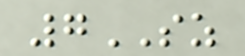7SZ
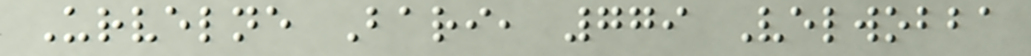Urvelne Bari, 779 Velwobba
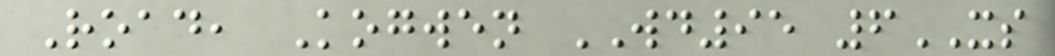Road, Kogwen WD95 6XS
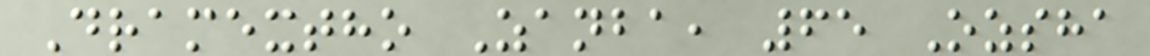Dramextho Zanba, 65 Ozsha
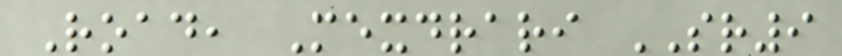Road, Mexdrari SR9
